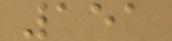151
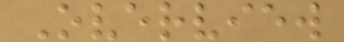Overview
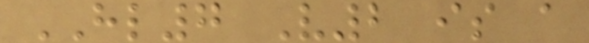HL7 V2 is a
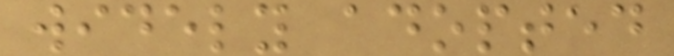widely adopted
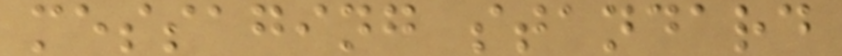messaging standard
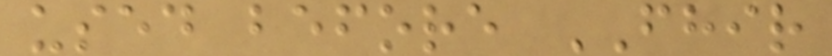used before FHIR
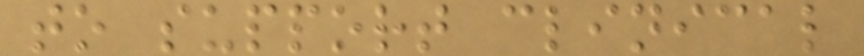to support clinical
